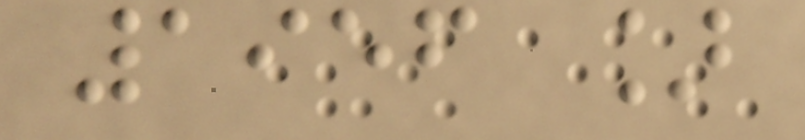1956 ]
